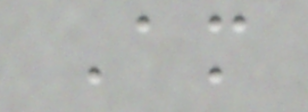Am
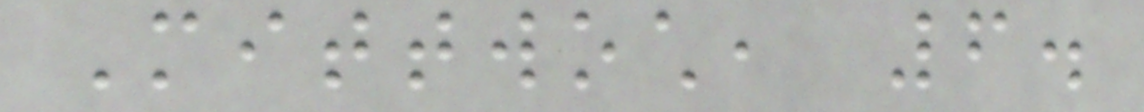Mittwoch, 6.
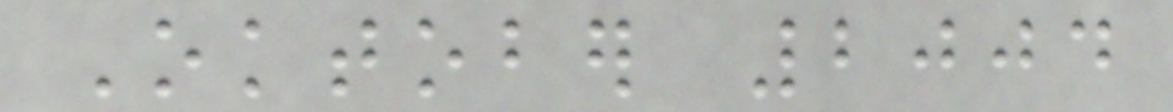Oktober 2004
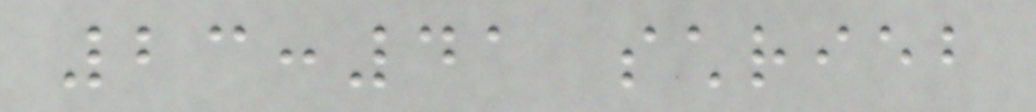23:41 schrieb
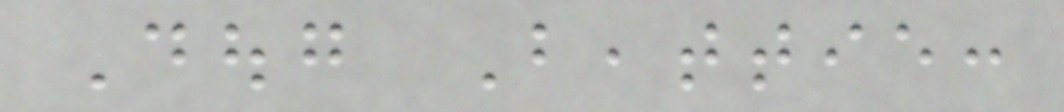Doug Beattie:
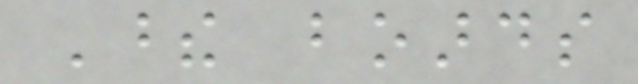These boards
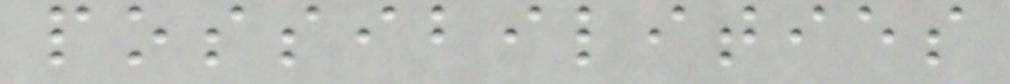possibilities
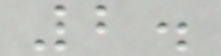2.
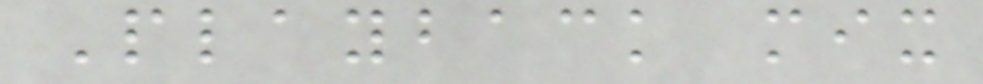Playback mix
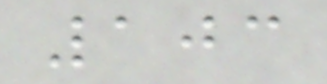103
